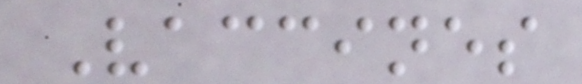Vaccines
